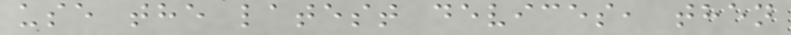use the latest devices, then
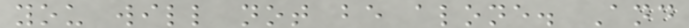you will not be alone. And
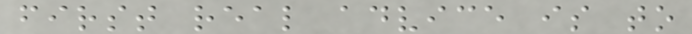first real advice is to
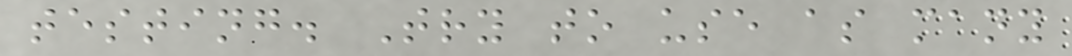testing. Try to use as many
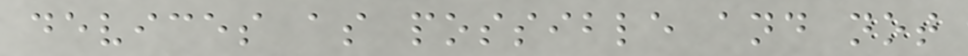devices as possible and not
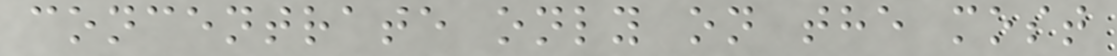concentrate only on the most
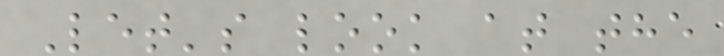Let's look at the
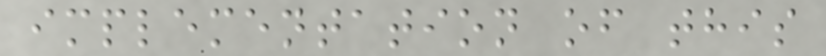implementation of this
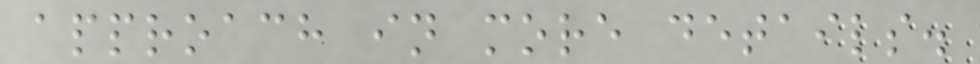approach in more details.
